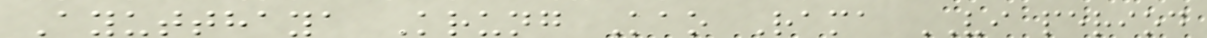Ayutthaya Krung Kao Rama VI period
